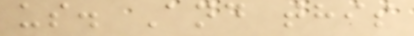us. And this
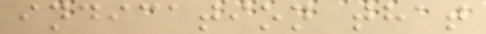indication that
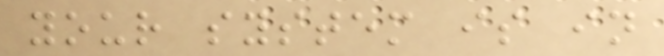your system is in
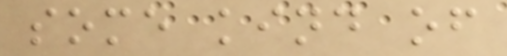some kind of
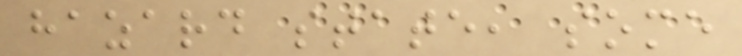hazard state, some
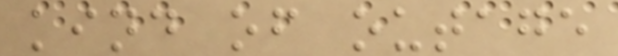kind of outage
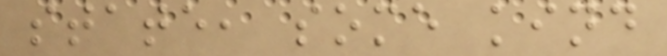state, some kind
